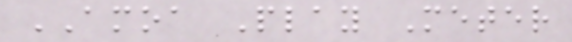AMOA Play Meter
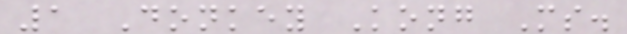1 Donkey Kong Ms.
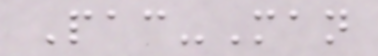Pac-Man
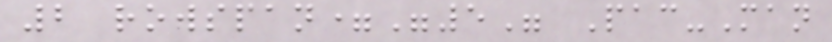2 rowspan="5" Pac-Man
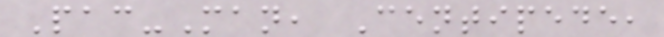Pac-Man, Centipede,
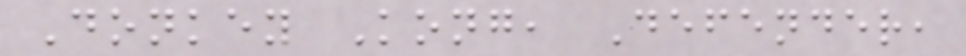Donkey Kong, Defender,
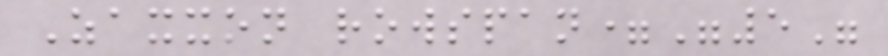Zaxxon rowspan="5"
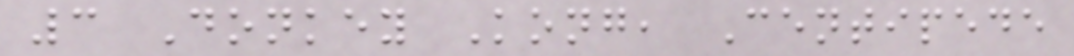3 Donkey Kong, Centipede
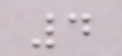4
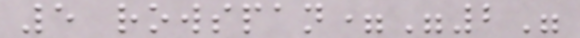5 rowspan="2"
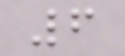6
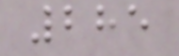285
